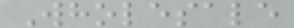Wholesale
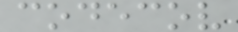codecov
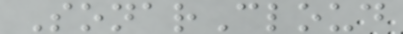SonarCloud
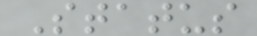Status
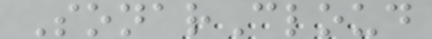SonarCloud
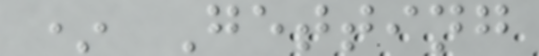* Getting
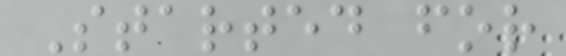Started for
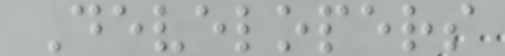Developers
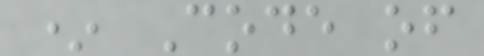* Code of
